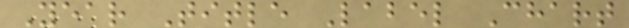Year Title Label Chart
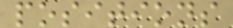positions
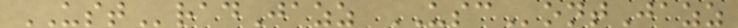USTradJazz USContJazz
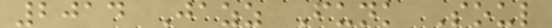2014 Jazz Funk Soul
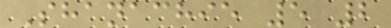Shanachie 5 2
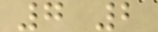7 2
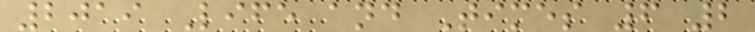2019 Life and Times 6 2
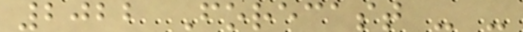2022 Forecast - -
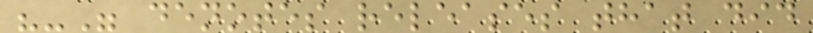"-" denotes releases that did
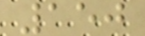150
